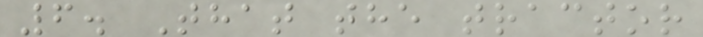6. That the tractor
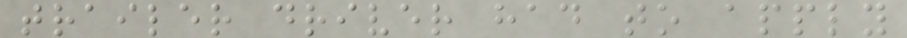trailer driver had to apply
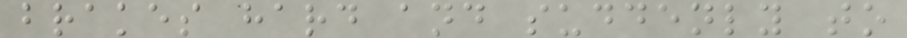brakes hard and suddenly to
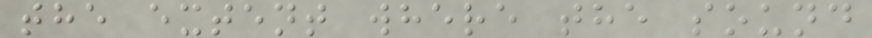the extent where the sound
